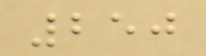250
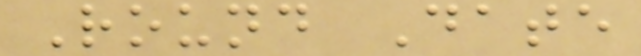Round Date
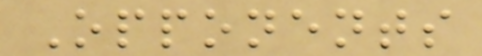Opponents
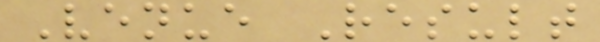Venue Result
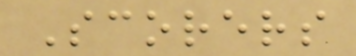Scorers
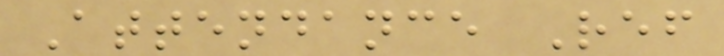Attendance Ref
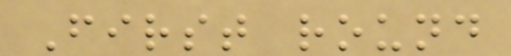First round
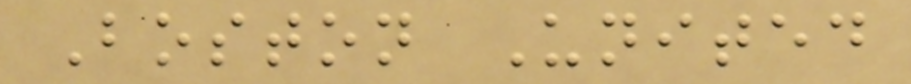Boston United
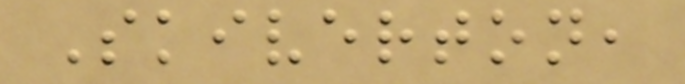Skiverton,
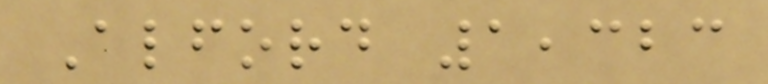Alford 1,323
